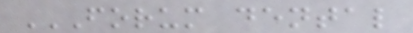FORUM DENTAL
